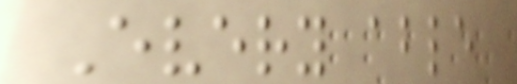Every able
